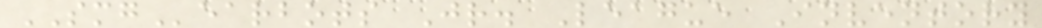SMGearbots Jr. League Inventory
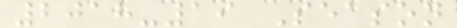2018-19 Season
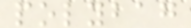polybag
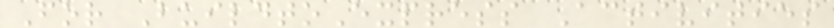For BuildtoExpress Activities
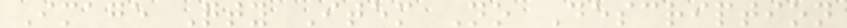Image Qty Item No Description
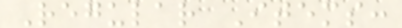Regular Items:
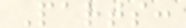Parts:
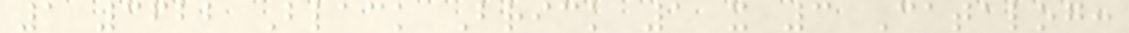1 3622 Black Brick 1 x 3 Catalog:
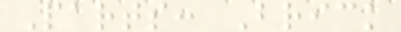Parts: Brick
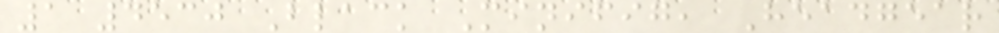1 4530 Black Minifig, Headgear
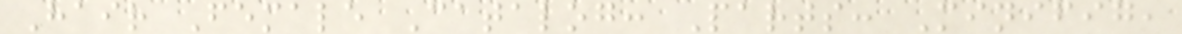Hair Female Catalog: Parts: Minifig,
